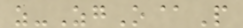z-ZgO@P
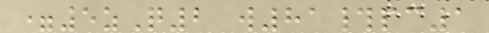=5zQ2 w81#pc1
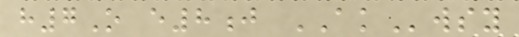h7O e8j AKwsy
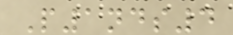P1nds4
